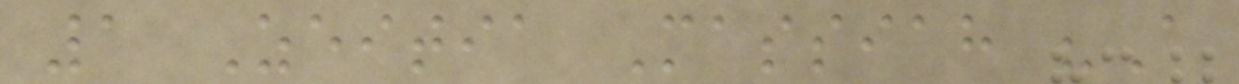1 Zeitia Massiah "A
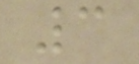3
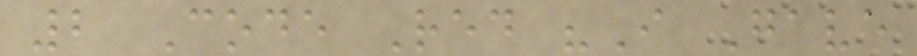2 Code Red "I Gave
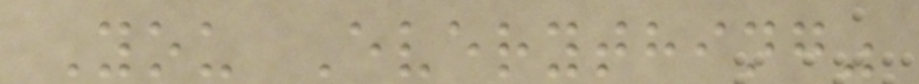You Everything"
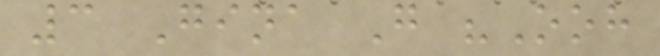3 Gina G "Ooh
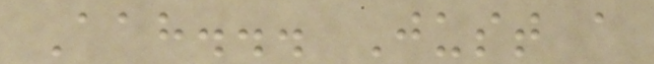Aah... Just a
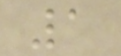1
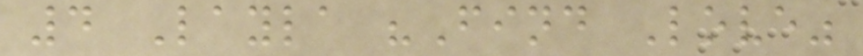4 Layla "Find Love"
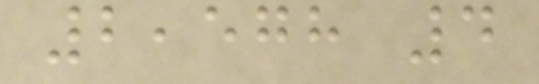2,578 4
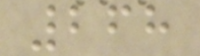268
